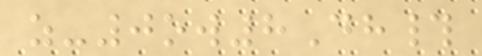z-0ow8Dh#
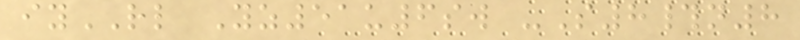iyRL Yz51u6sw -S8#n8
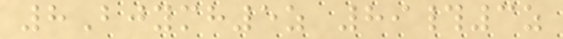8Bjymh5z 89#3z
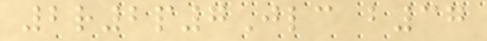2r2p7Jlc b37
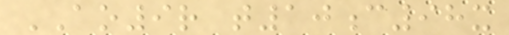AO9r t10c98x
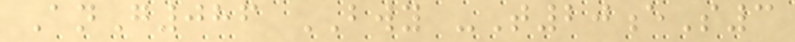AnG086 BWY -T20eS3
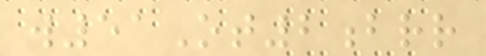w51Ot2brr
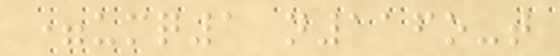=umq1 n116o-t
